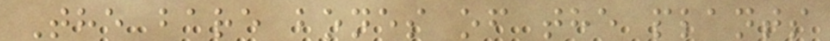The bare bones of the plants
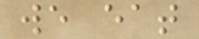we eat
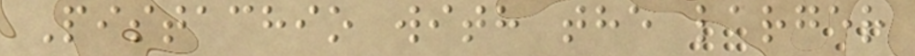Pistachio with the larger
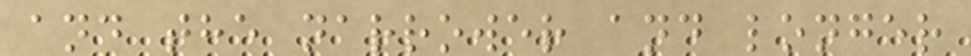and the narrower and longer
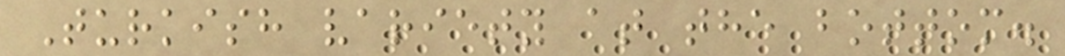Turkish variety at the bottom.
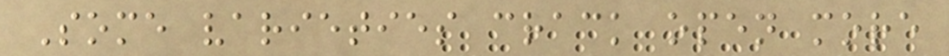Some varieties crack open more
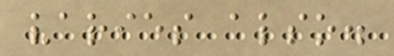varies also.
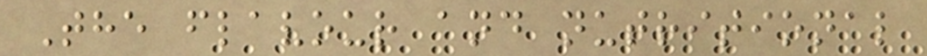The flavour and nutritional
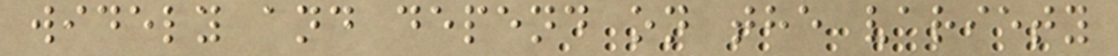widely and depend on the variety
